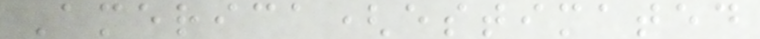America(estimated
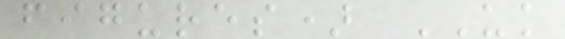figures) UK
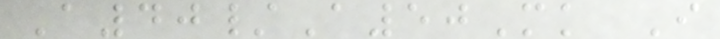A40/A50Mk I
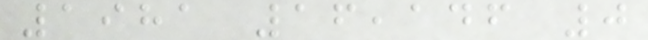1981 16,146 0
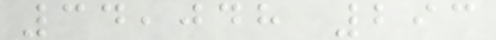34,048 293
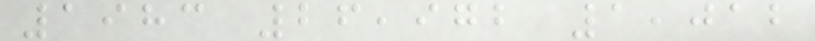1983 26,972 1,012
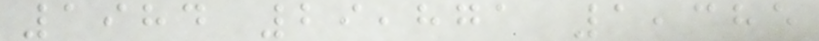1984 29,871 1,385
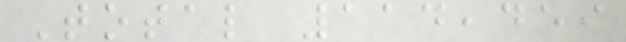Total 114,459
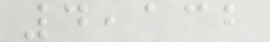4,132
